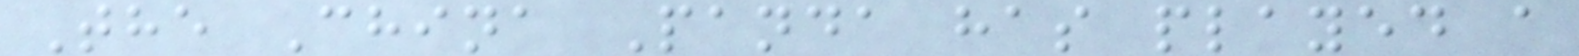The China Panda has played a
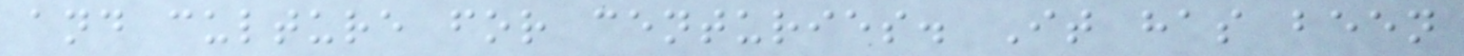and culture for centuries. It has been
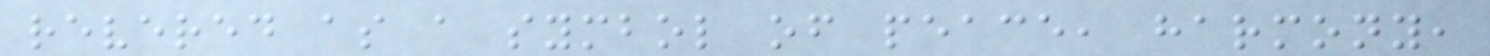revered as a symbol of peace, harmony,
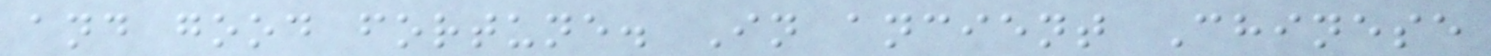and good fortune. In ancient Chinese
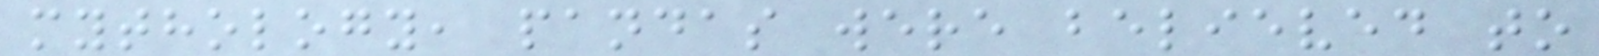mythology, pandas were believed to
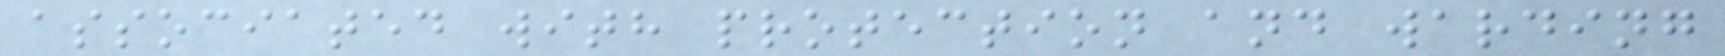associated with protection and warding
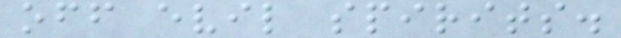off evil spirits.
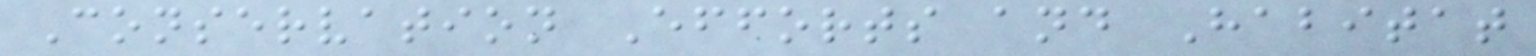Conservation Efforts and Habitat
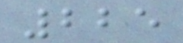225
